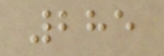285
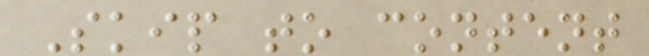Skip to content
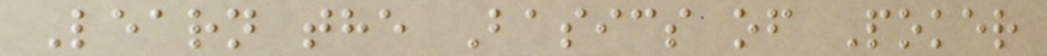Learn the Basics of Poker
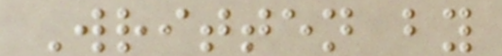Written by
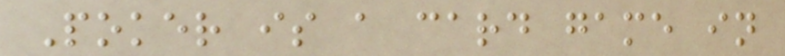Poker is a card game in
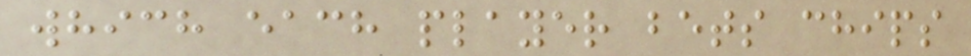which each player bets chips
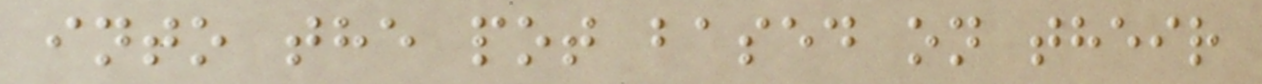into the pot based on their
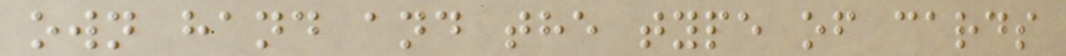own hand and the type of cards
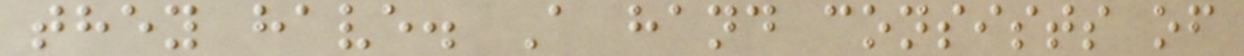they have. A hand consists of
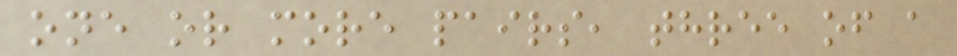one or more pairs, three of a
